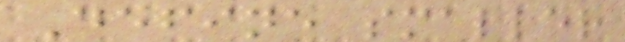Define smaller
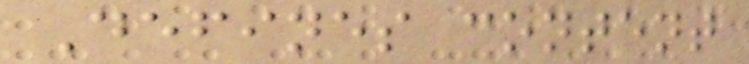Defines content
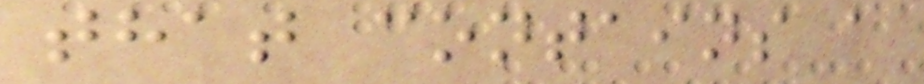that contains a
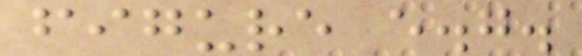figure e.g.
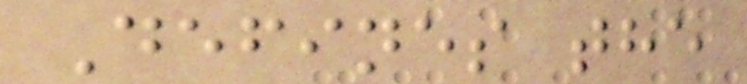Defines the
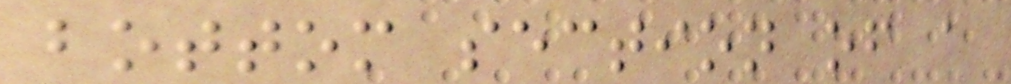bottom section of a
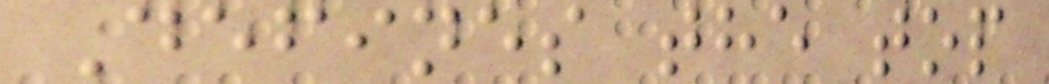Defines the top
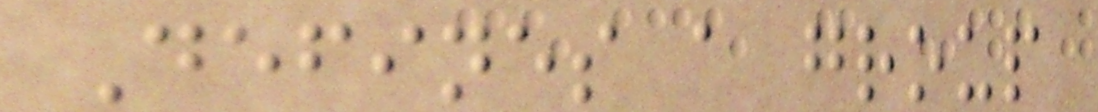Defines a group
